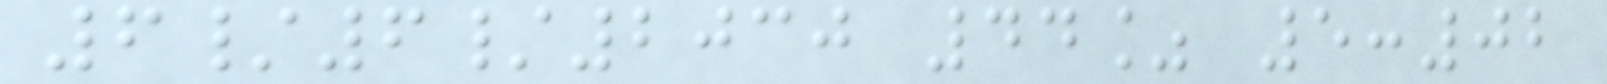6/6/2030 44% 5:02
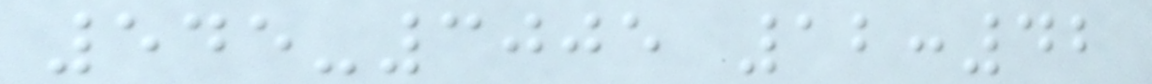545-3005 12:42
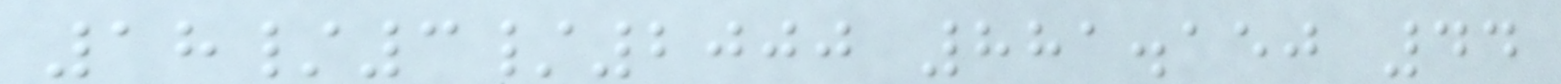18/3/2000 881.150 44
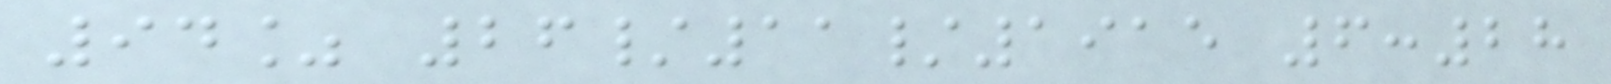94% 26/11/1915 6:28
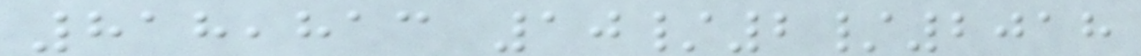818,813 10/2/2018
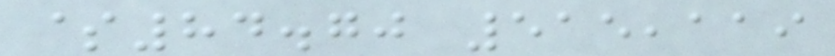$84.70 515,119
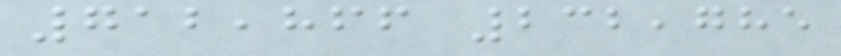712,866 232,785
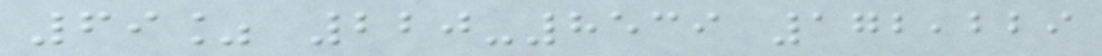69% 220-8539 172,229
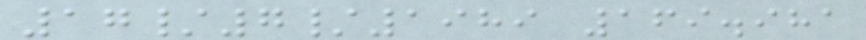17/7/1989 169.981
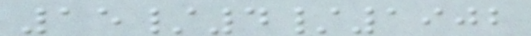15/4/1902
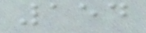154
